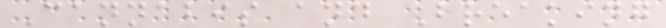Cannabis and Breaking
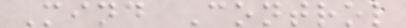Mind Control
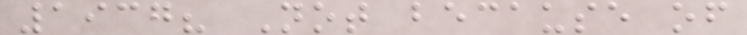1937? Not because of
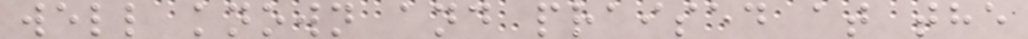well known and praised at the
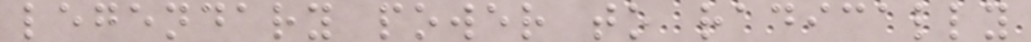legendary power to radically
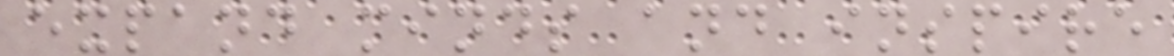expand minds and inspire
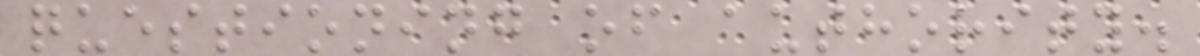questioning of authority.
